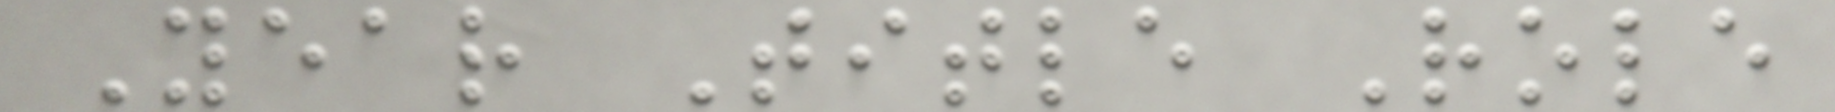Year Title Role
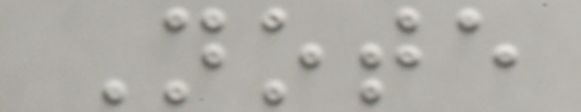Note
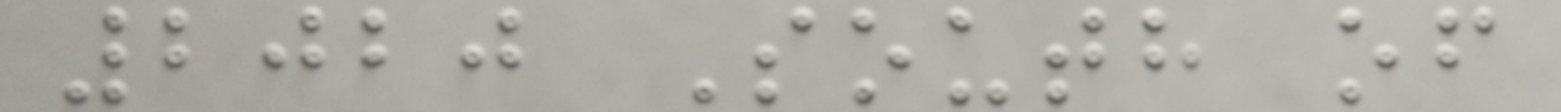2020 South of
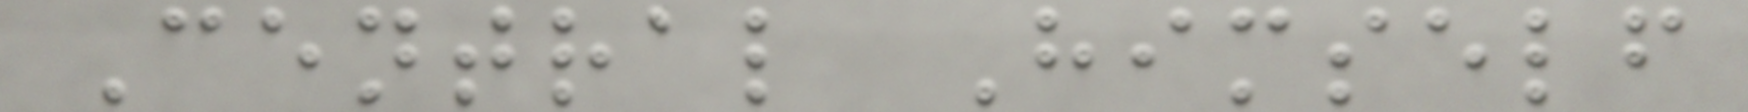Central Himself
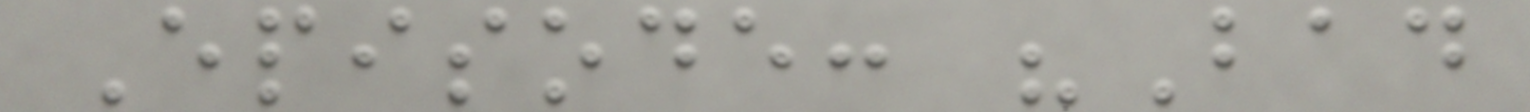Episode: "Bad
